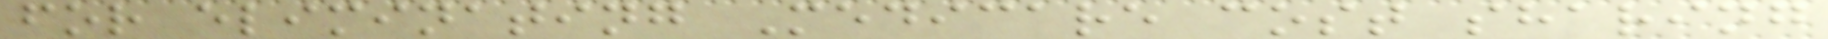for eliminating Medicare cost sharing
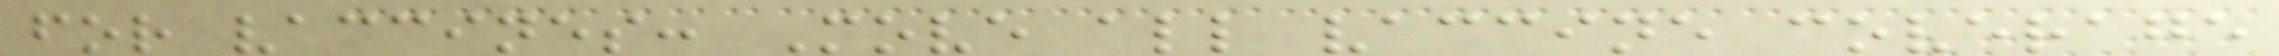for vaccines: Move all vaccine coverage
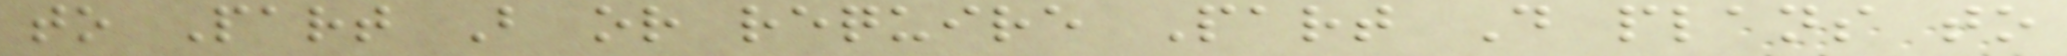to Part B or require Part D plans to
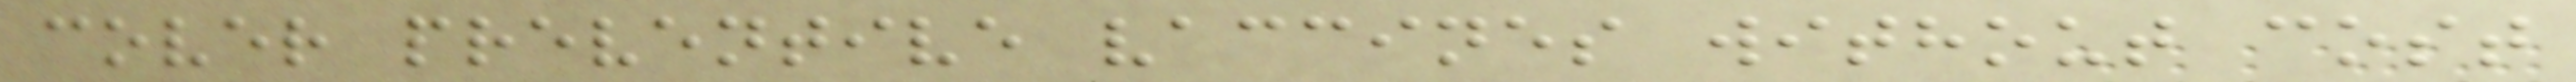cover preventive vaccines without cost
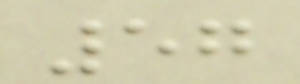57
